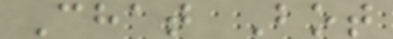Chat Bot
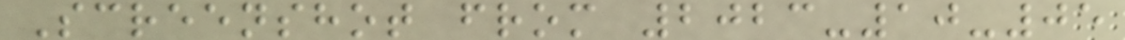Screenshot from 2023-10-05
